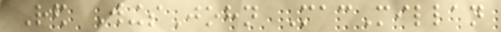Red WingsJohn MacMillan
